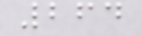264
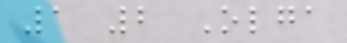1 2 Olga
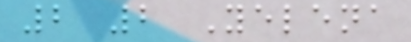2 2 Yelena
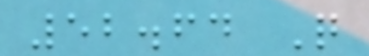52.64 Q
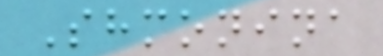Shmonina
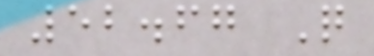52.67 Q
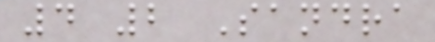4 2 Sandra
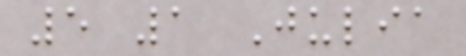5 1 Julia
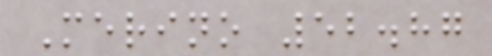Merino 52.87
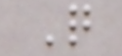Q
